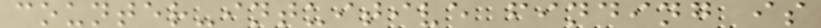counter-intuitive finding is
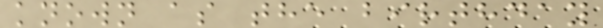known as the birthday
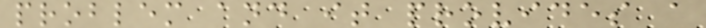problem and it provides a
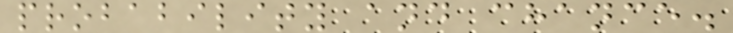probability and chance.
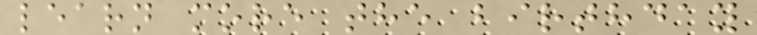learn more the birthday
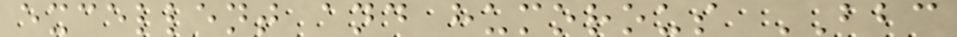excellent and humorous BBC
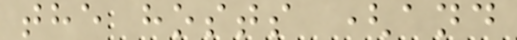the hosts (and
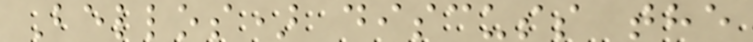Bellos) discuss the
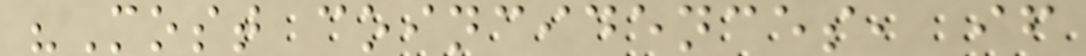"Most coincidences, if
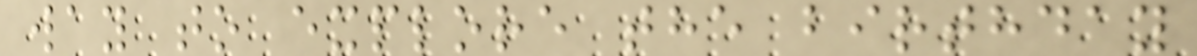way to explore the birthday
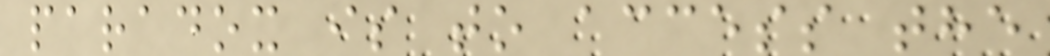paradox is to access the
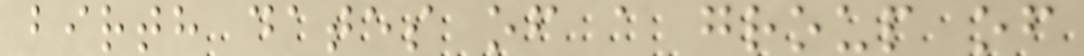birth dates of a group of
